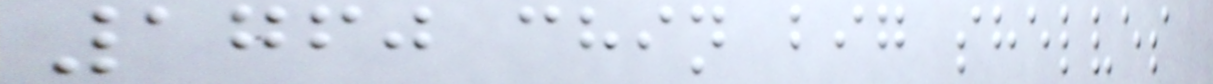1760 chin big shelves
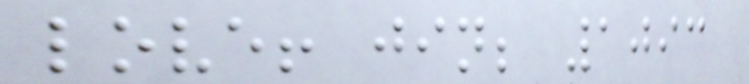love! jin; 1093
